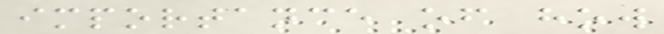importance of how
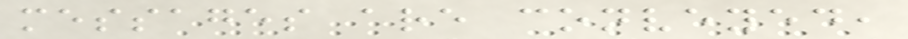messages are conveyed,
